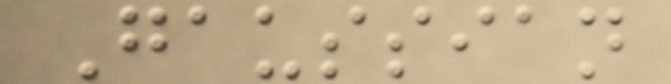Gaussian
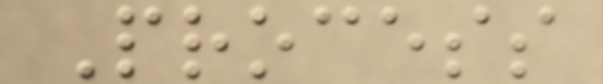Process
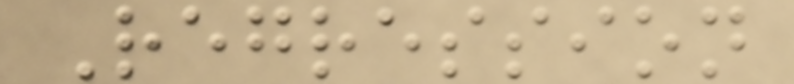Regression
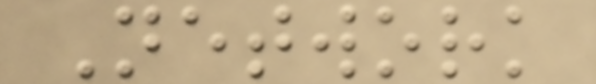Network
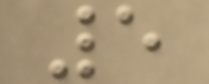5
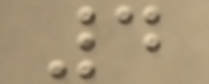4
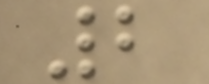2
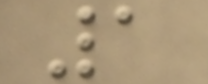1
